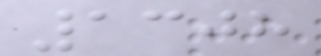1308
